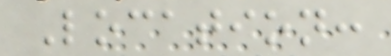Location:
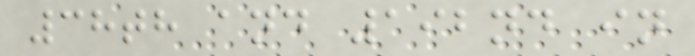38th and 192nd in
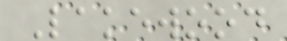Lakewood
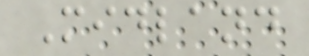Midland
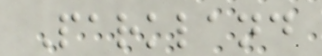Parkland
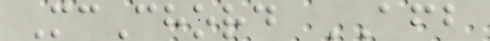McChord AFB
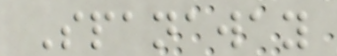Spanaway
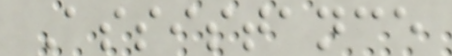Assistance
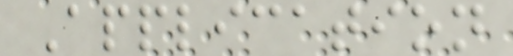Application
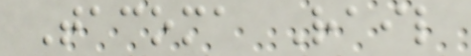Tacoma Rail
